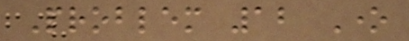Problem 12 One
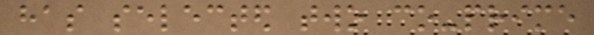has selected two co-prime
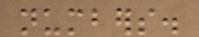numbers.
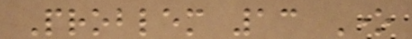Problem 13 One
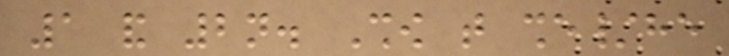1 and 2n. Show that she/he
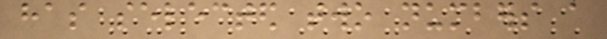has selected two numbers a
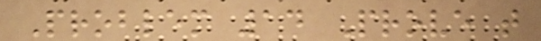Problem 14 Prove that
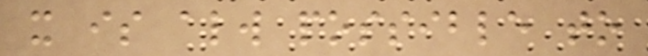it is always possible to
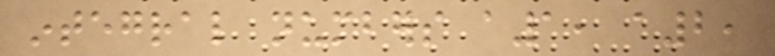integral numbers a1, a2,
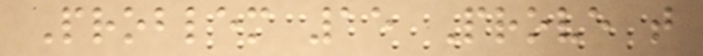Problem 15 Prove that
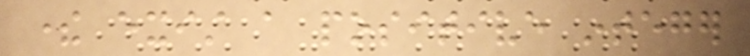there exist a positive integer
